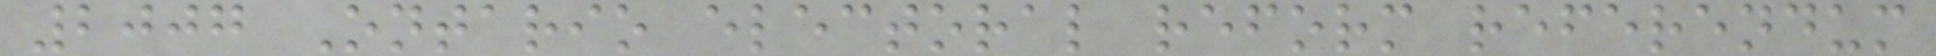2007 Ontario electoral reform referendum
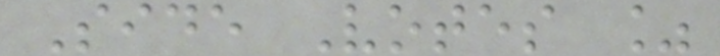Side Votes %
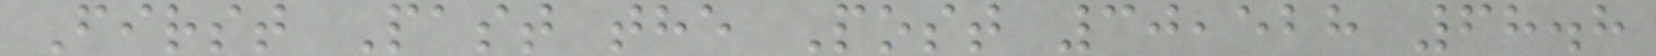First Past the Post 30,528 68.8
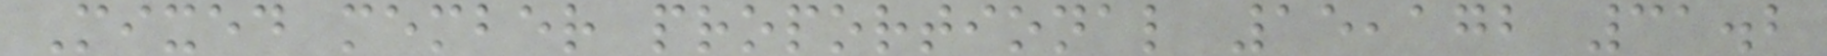Mixed member proportional 15,172 31.2
